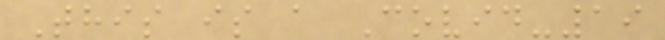This is a Covid-19
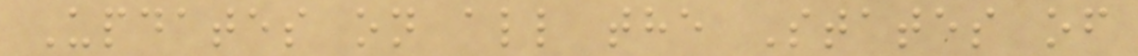Updates on all the States of
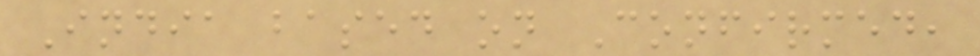India based on Confirmed,
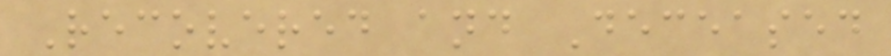Recovered and Deceased
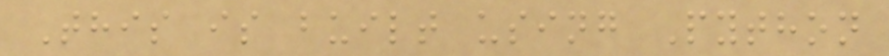This is built using Python
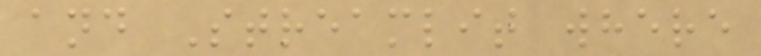and Streamlit where
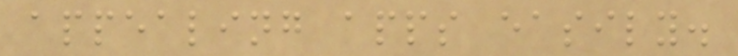appealing apps easily.
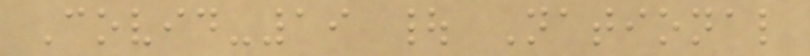Covid-19 | National
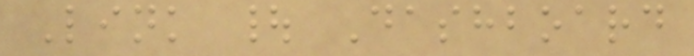Link | Dashboard
